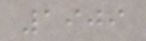1909
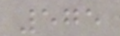575
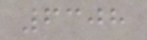6308
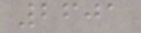2601
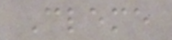Cleme
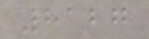8127
